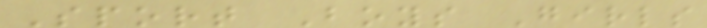Sport Boys Girls
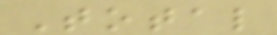Total
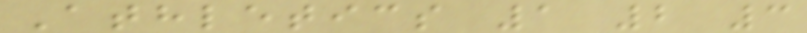Athletics 1 2 3
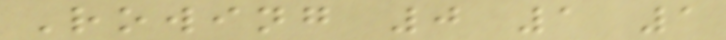Rowing 0 1 1
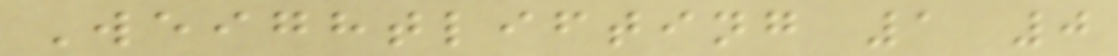Weightlifting 1 0
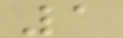1
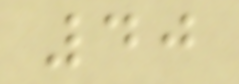40
